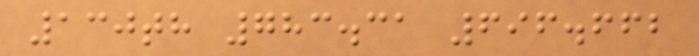130th 783.31 696.662
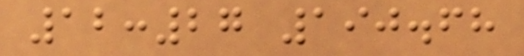12:27 190.68
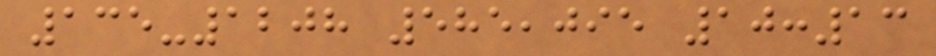135-1208 585,095 10:13
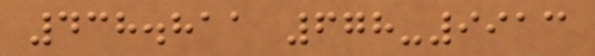438.811 678-9913
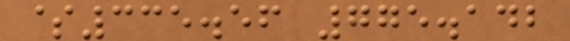$335.56 775.142
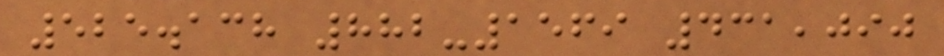525.138 882-1569 431,090
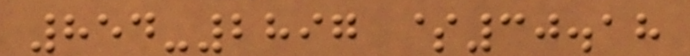854-2897 $30.18
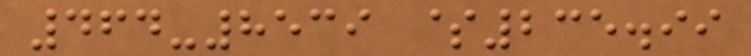464-8539 $235.99
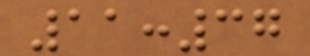11:37
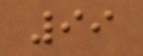99
